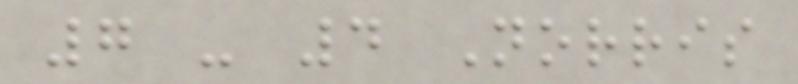7 - 4 Norris
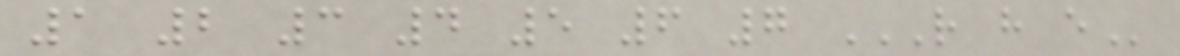1 2 3 4 5 6 7 R H E
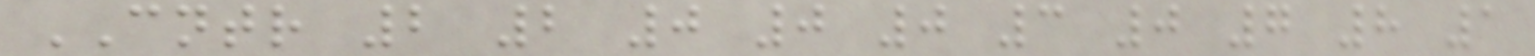CNTR 2 2 0 0 0 3 0 7 8 1
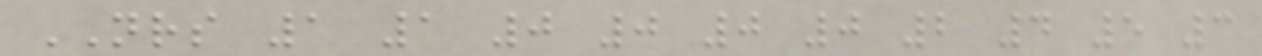NRS 1 1 0 0 0 0 2 4 5 3
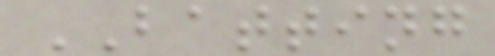BATTING
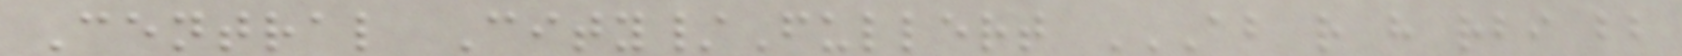Central City/Fullert AB R H RBI BB
